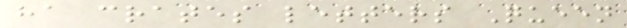ha crates letters Queen
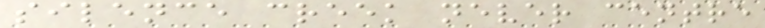silence creek never centre
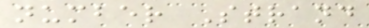number Strand
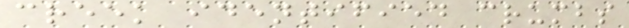creek identified crumbs
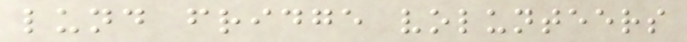lund fridge volunteers
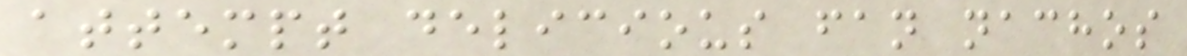attempt delicious fan nachos
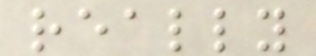really
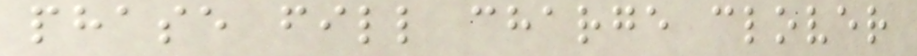phase fill charge clover
